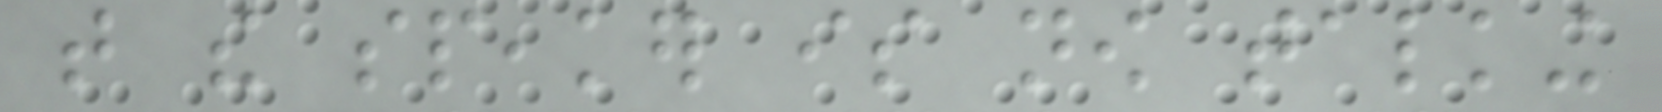that the speaker is now talking
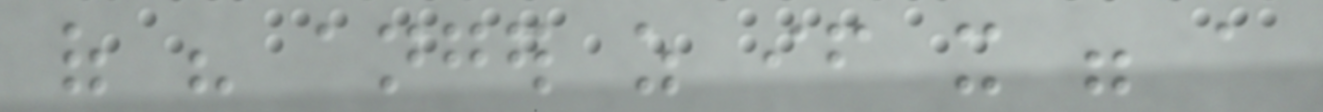of his anger as if it were a
